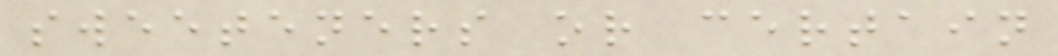sweeteners or certain
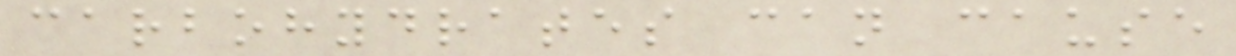carbohydrates can cause
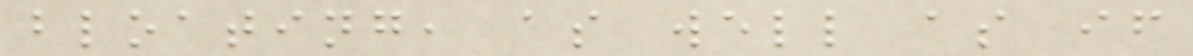bloating, as well as if
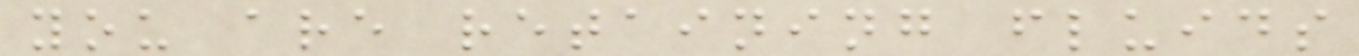you are retaining fluids
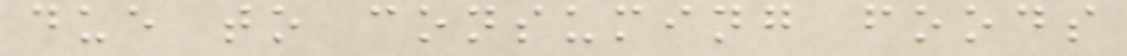due to consuming foods
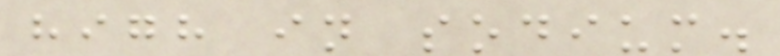high in sodium.
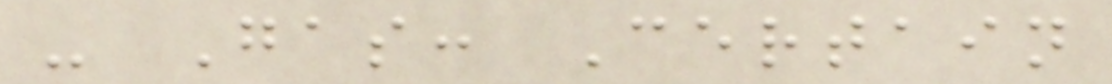- Gas: Certain
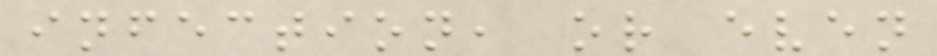infection, or even
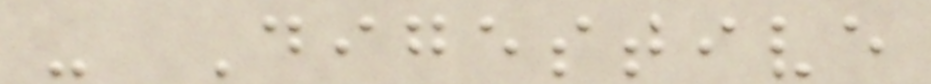- Digestive
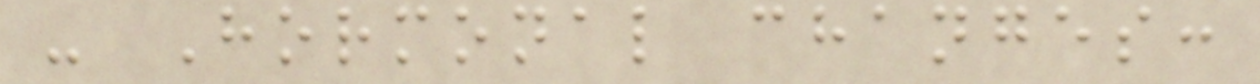- Hormonal changes:
